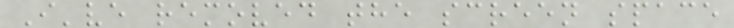I've removed the screen space
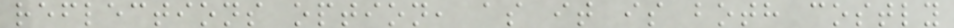reflections option, as it is both costly
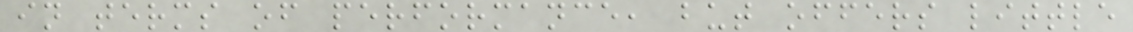in terms of performance, but offers little
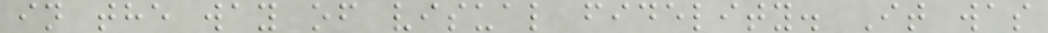in the way of visual fidelity. It was
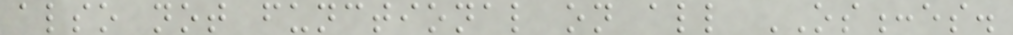also not functional on all OS:es.
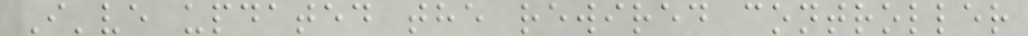I've updated the rewired controller
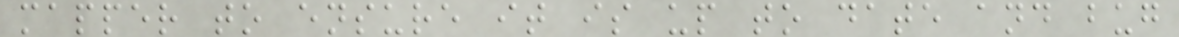mapper to ensure it is up to date and bug
